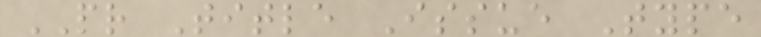PR Title Issue Type
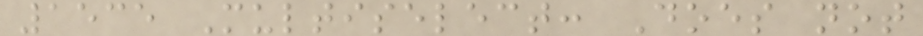1535 Multiselect: Does not
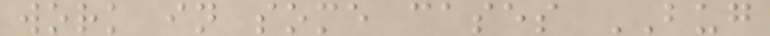work in some cases BUG
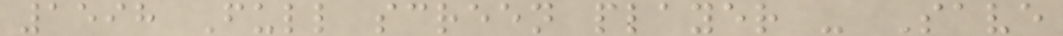1598 Full screen player - Save
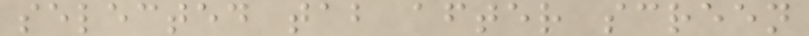selected tab after screen
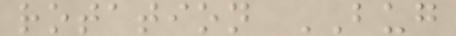rotation BUG
